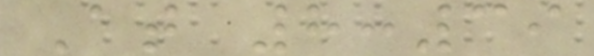At 8:39
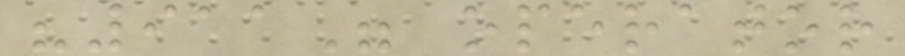"911" operator
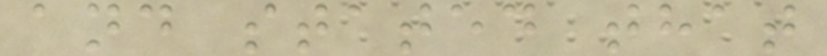and stated that
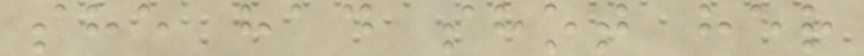she had shot her
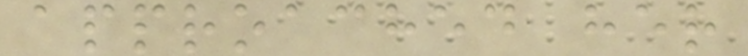approached her
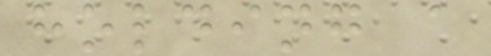holding a
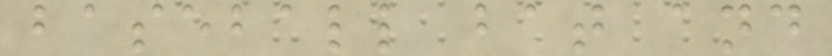baseball bat and
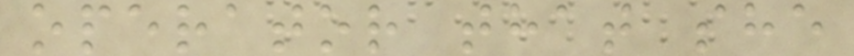operator that she
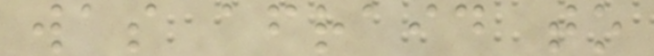was afraid to
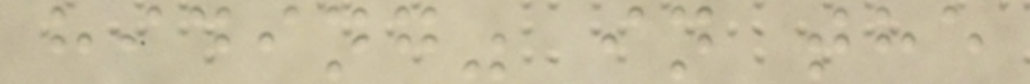hiding" in the
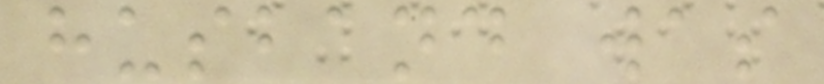husband was
